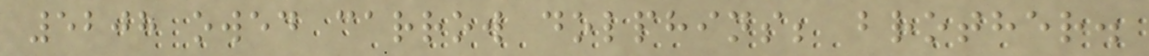5208 owed carrow dolphins; brother.
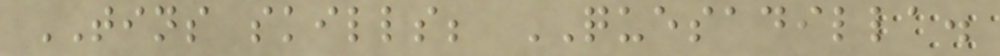TINS skills; QUESADILLA.
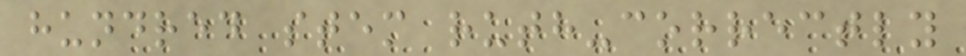hundred stem ruth-correctly
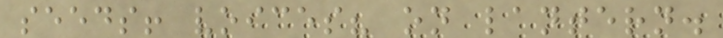seeds! voices? on lantern.
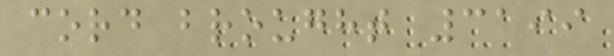cord brought 3199
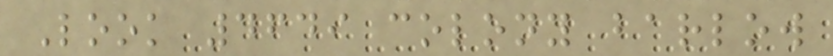Look 4649 colony barlow
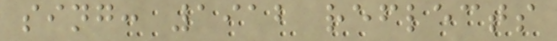sing: 1912 reflects
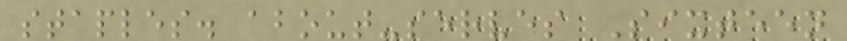staples. about-serves Sixteen
